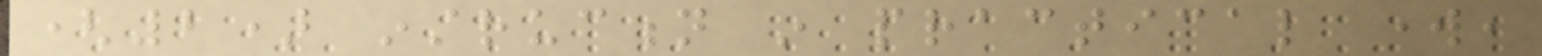(2) instruction in practical work,
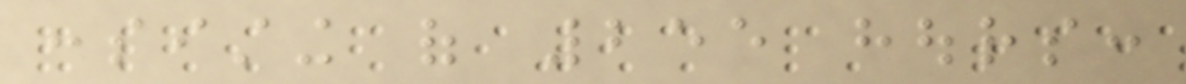consisting of 255 hours:
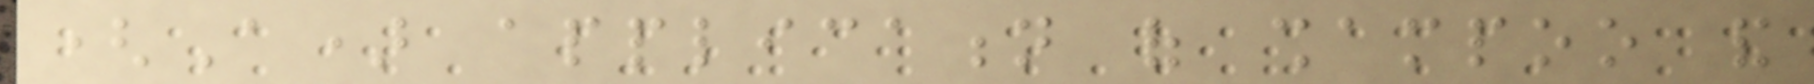(A) application of shampoo and
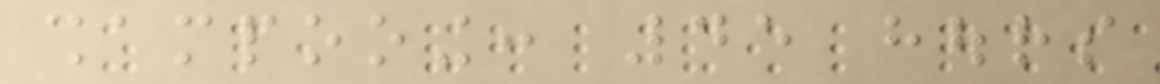shampooing: 45 hours
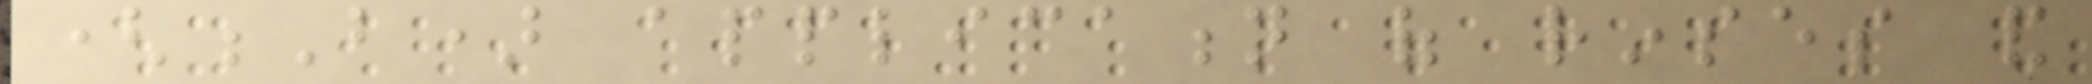(B) application of rinses and
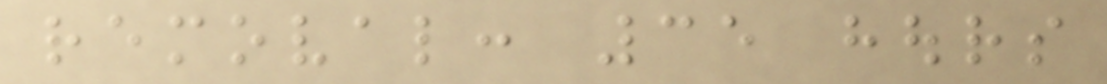removal: 35 hours
